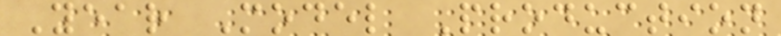Year Model Production
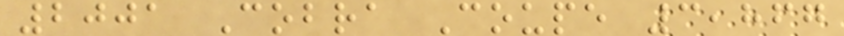2001 Cobra Coupe 3,867
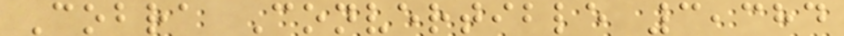Cobra Convertible 3,384
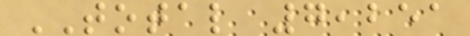TOTAL 7,251
